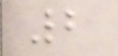2
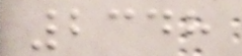2348
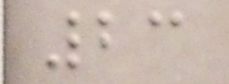23
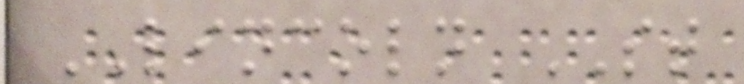LINCOLN ST
